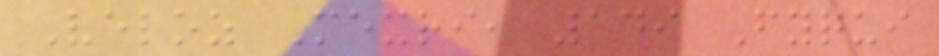Veloz Mexri, 149 Fyqui
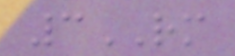3RM
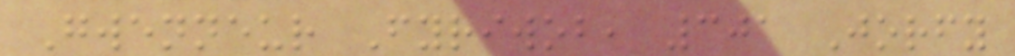Gwenneur Fyriwob, 301 Jorfy
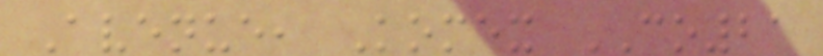Avenue, Komex CO21
